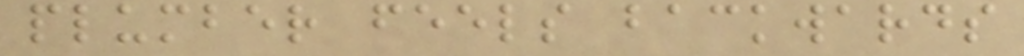plumber feels backwards
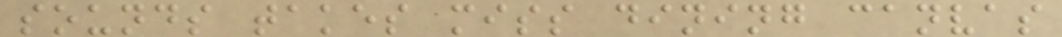sounds takes miss dining canvas
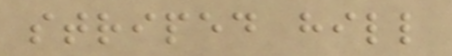striped hill
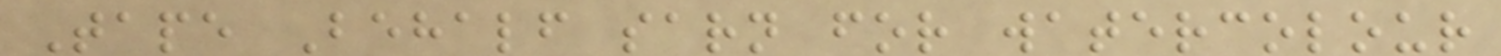Tape Behalf sarn for watercolour
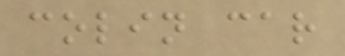colin car
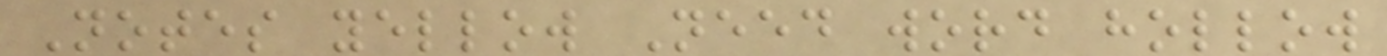Notes yellow Need word hollow
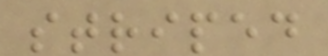striped
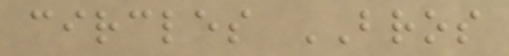circles BROS
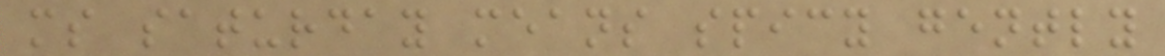ms saturday means spicy gently
